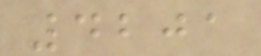4201
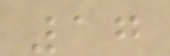17
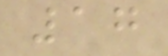17
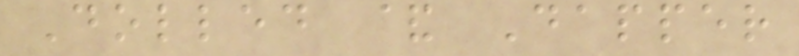Dolled & Dapper
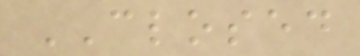CLOSED
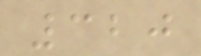320
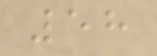58
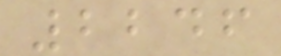2246
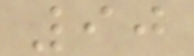90
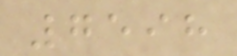7598
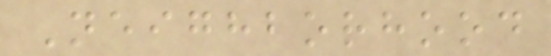Neighborhood
